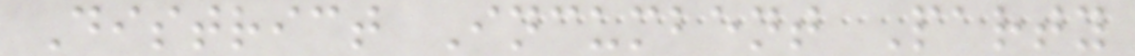District Incumbent Party
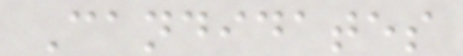Candidates
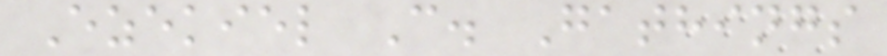Ezekiel C. Gathings
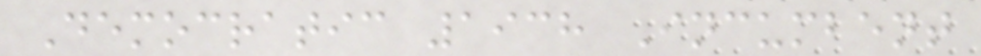Democratic 1938 Incumbent
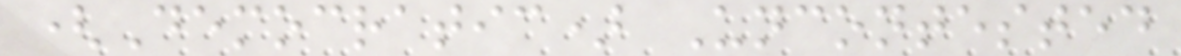(Democratic) Uncontested
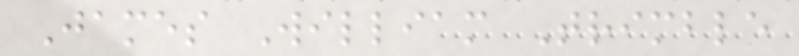James William Trimble
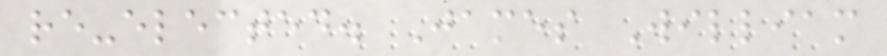re-elected. James William
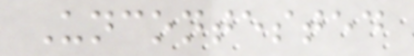Uncontested
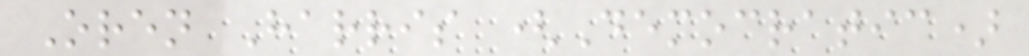Oren Harris (Democratic)
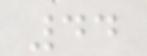44
